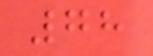78
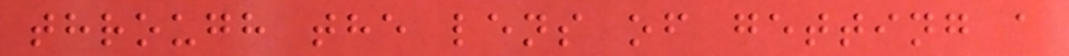through the lens of getting a
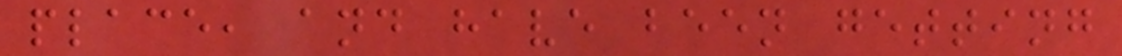place, and have been getting
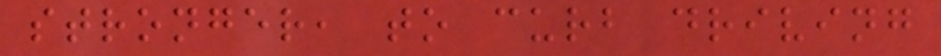stronger, to curb driving
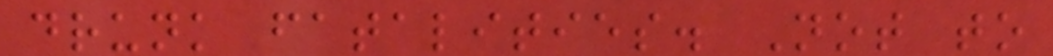drunk fatalities. Not to
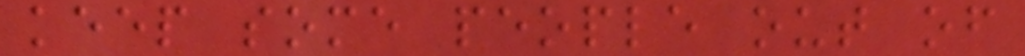keep some people out of
